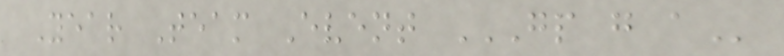Year Team Event GP G A
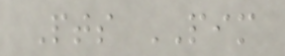Pts PIM
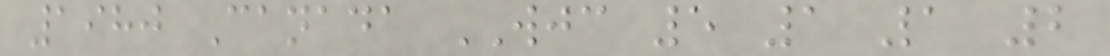1980 Canada WJC 5 1 1 2
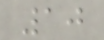10
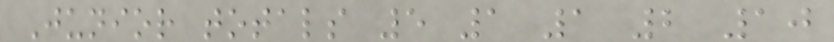Junior totals 5 1 1 2 10
